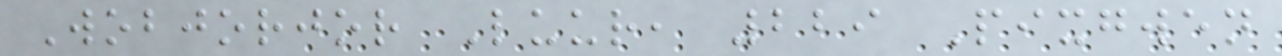Wobjorjor Luur, 229 Pixgwen
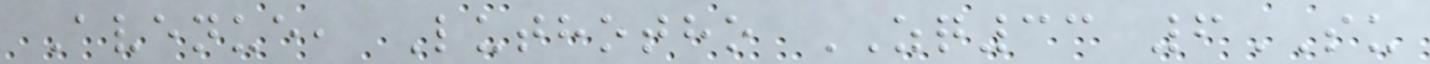Avenue, Luthotho ZQ33 6SU
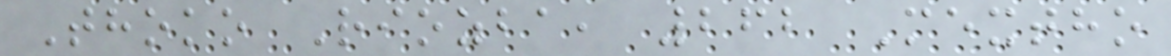Thoko Riozba, 262 Mextho
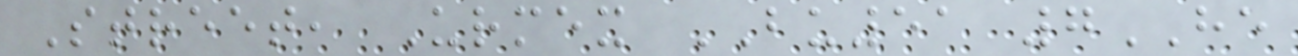Street, Urmex BU51 7HE
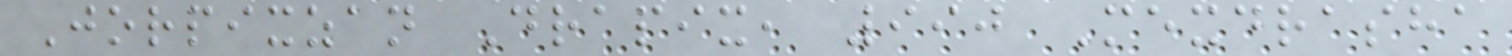Jorpixzan Drapix, 990 Mexdrasha
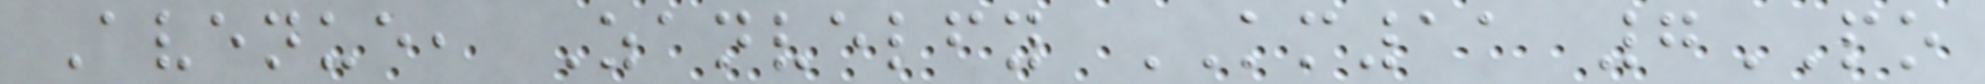Avenue, Zanvelfy KM11 7PO
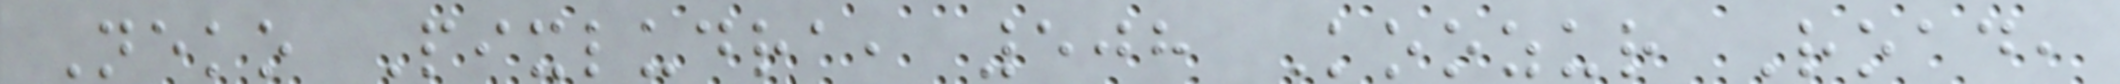Neko Pixludra, 508 Koozur Road,
